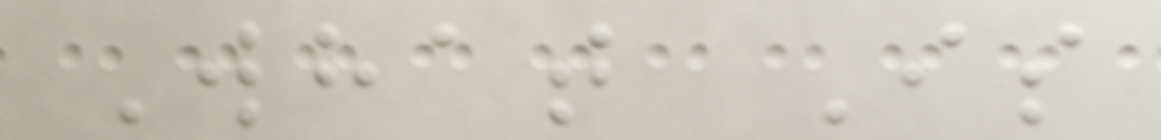What Is
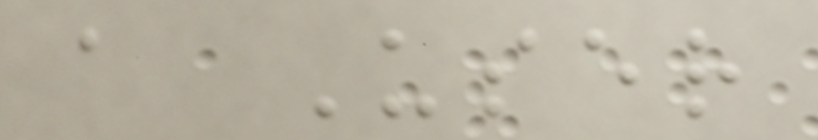a User
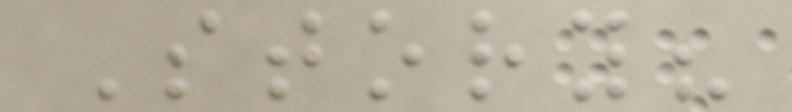Story?
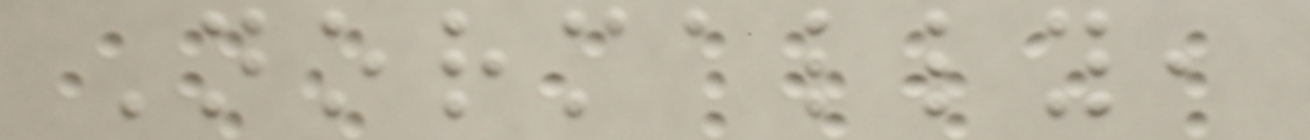Normally,
